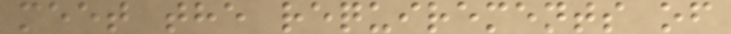meet the requirements of
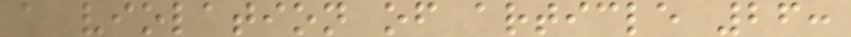a violation of article 26:
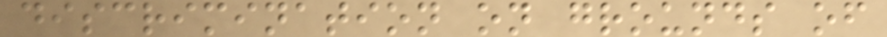discrimination on grounds of
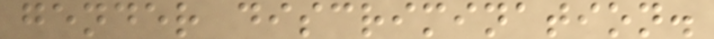gender discrimination.
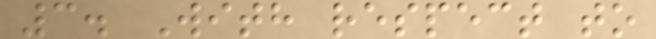3. With respect to
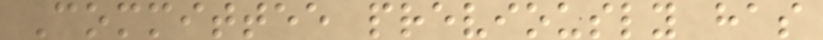Committee previously has
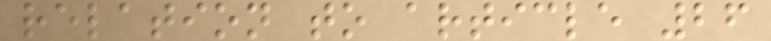relation to article 26
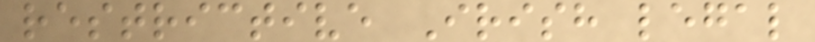restrictive Irish legal
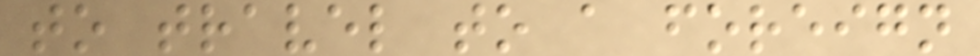to travel to a foreign
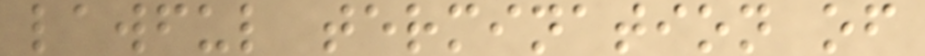lawful termination of
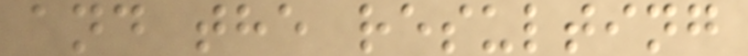and the resulting
